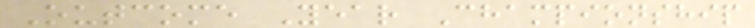Outcome Year Championship
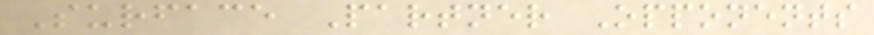Surface Partner Opponents
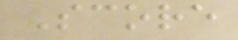Score
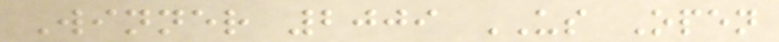Winner 2009 US Open
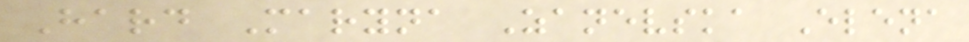Hard Maryna Zanevska Elena
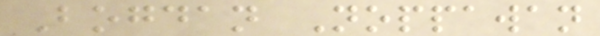Bogdan Noppawan
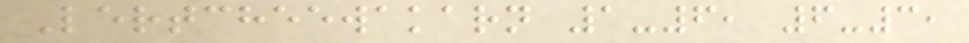Lertcheewakarn 1-6, 6-3,
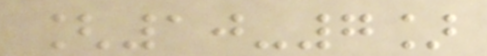[10-7]
